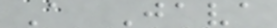A Java
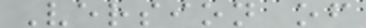Version of
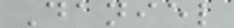Daniel
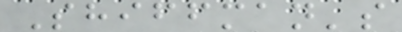Shiffman's
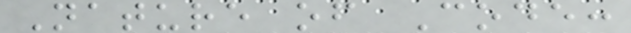Nature of Code:
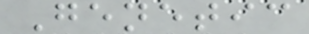Genetic
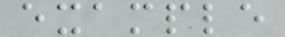example
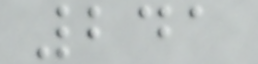241
